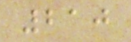210
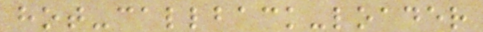hot-callback-loader
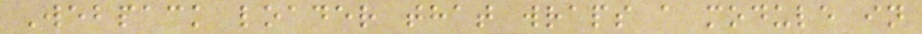Webpack loader that wraps a module in
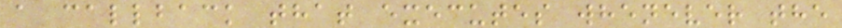a callback that executes whenever the
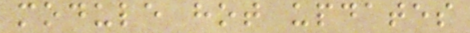module hot updates
